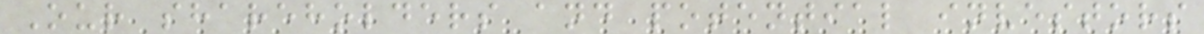Our shareholders and potential investors
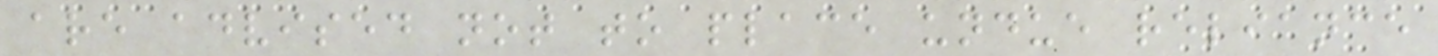are advised not to place undue reliance
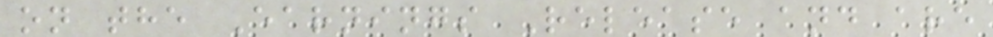on the Earnings Release and are
